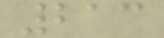213
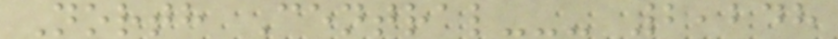North Central--- 2,248
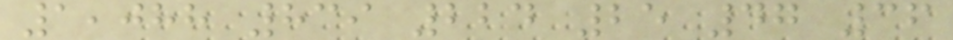1,088 839 224 25 47 36
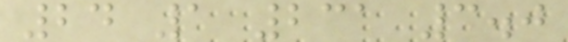24 1 231 3.0
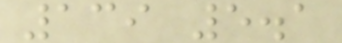139 5.1
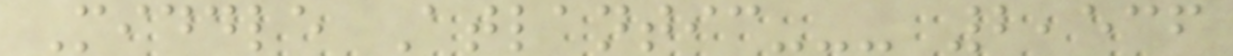Middle Atlantic--- 2,536
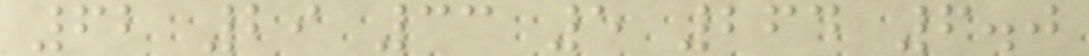62 29 33 5 264 6.0
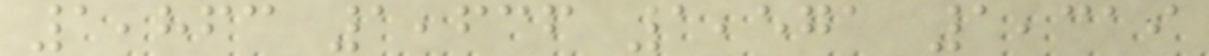1,863 1,636 1,571 1,319
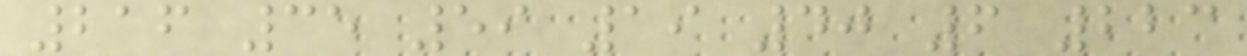216 35 59 19 40 6 223
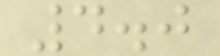4.0
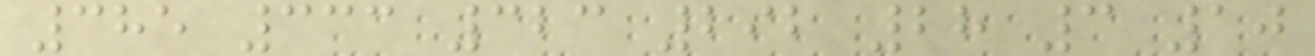385 333 323 292 28 3 10
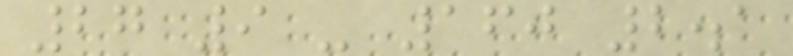27 9 - 160 2.1
